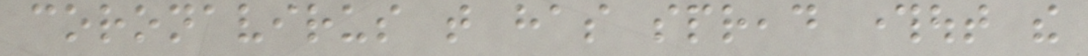coronavirus that has spread throughout the
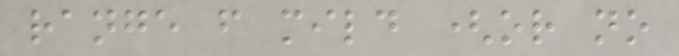range from mild (or no
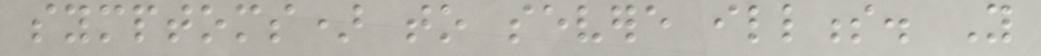symptoms) to severe illness. You
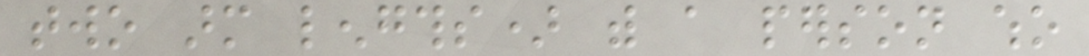two arm lengths) with a person who
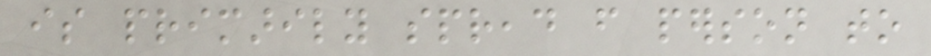is primarily spread from person to
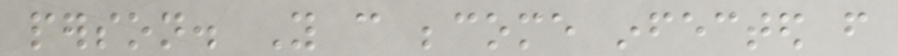person. You can become infected from
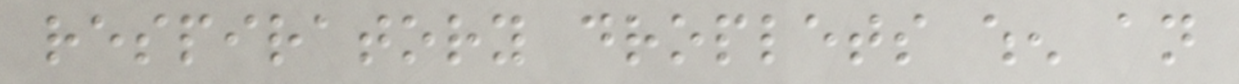respiratory droplets when an
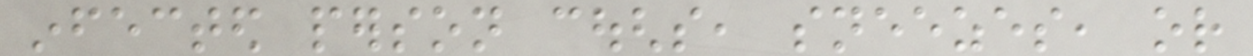infected person coughs, sneezes, or
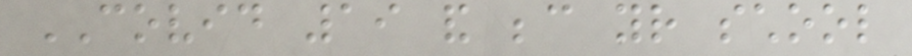COVID 19 and because your school
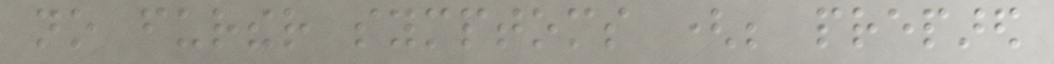no further symptoms (be prepared
